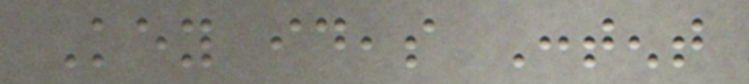Key ideas Content
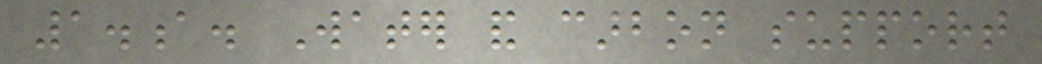1.a. Water and carbon support
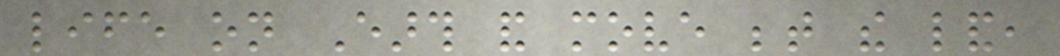life on Earth and move between the land,
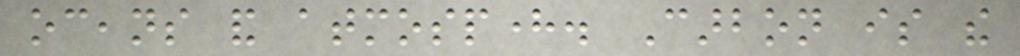oceans and atmosphere. Carbon is the
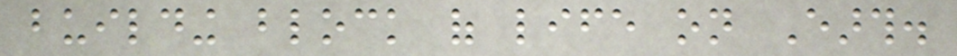building block of life on Earth.
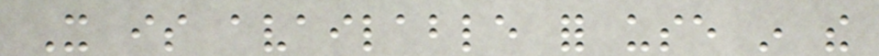It is available for use in the
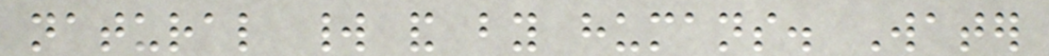natural world and by humans. Water
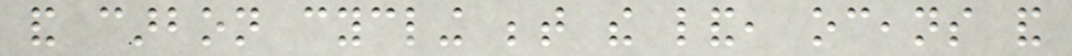and carbon cycling between the land, oceans and
